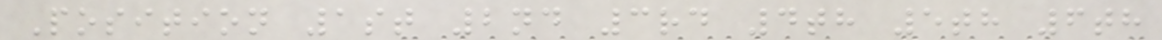Position 1st 2nd 3rd 4th 5th 6th
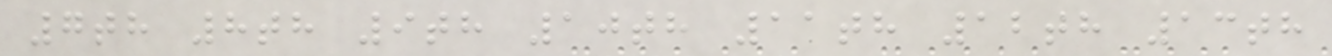7th 8th 9th 10th 11th 12th 13th
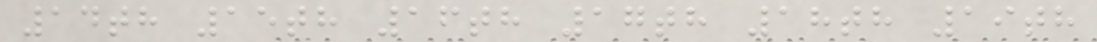14th 15th 16th 17th 18th 19th
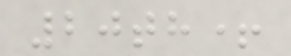20th+
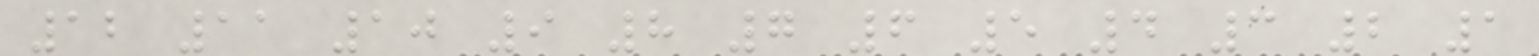12 11 10 9 8 7 6 5 4 3 2 1
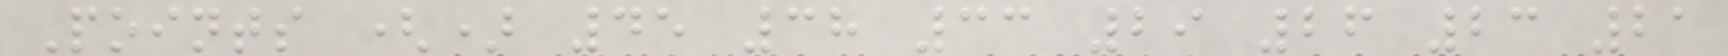Points () 45 38 33 29 26 23 21
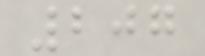207
